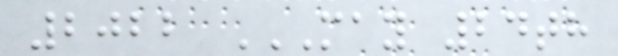2022 MAY 24TH
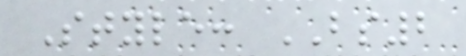Style: BS2
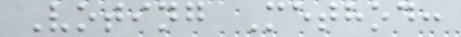Voting Method:
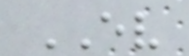EV
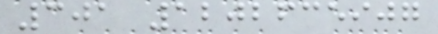301 1202635907
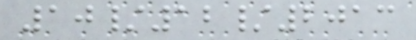10/12/2013
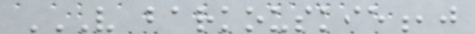V BARKOUSKIE,J
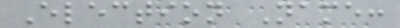Election Name:
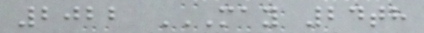2022 MAY 24TH
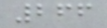266
